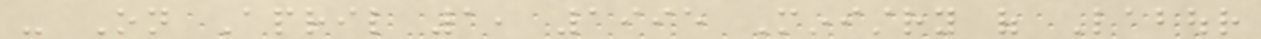- On April 1, 1995 Ministry of Labour
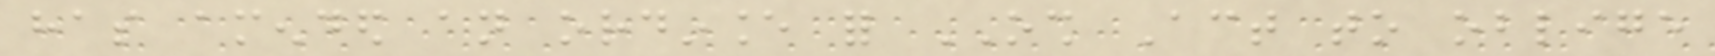has amended an ordinance for OSH Act to oblige
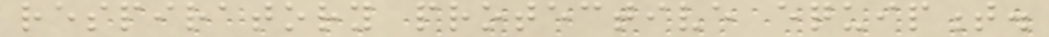respiratory protective equipment.
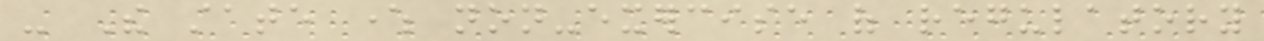- The state where non-exercise of regulatory
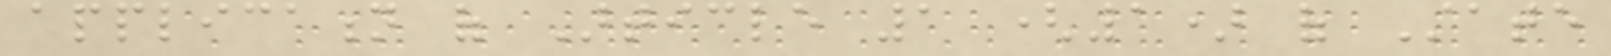application of Article 1 (1) of State
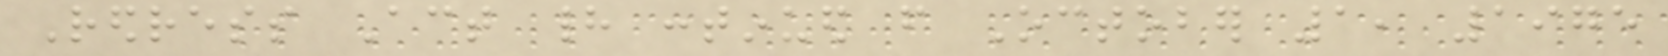Redress Act had continued from October 1, 1975
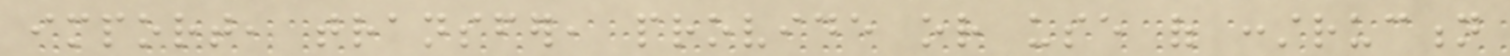import, transfer, provide or use of construction
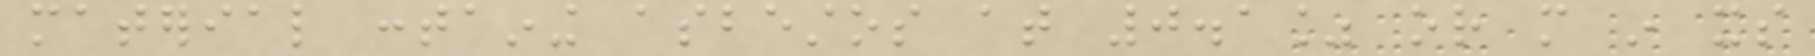material containing asbestos at 0.1% or more in its
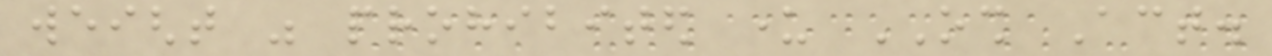weight was prohibited under OSH Act.
